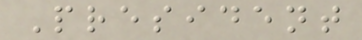President
